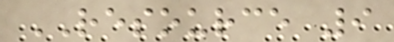RESOURCE 9
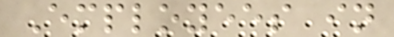Employees in
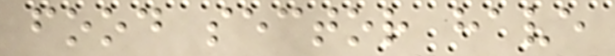food sector have
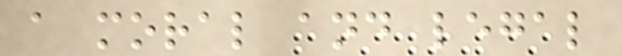a moral and legal
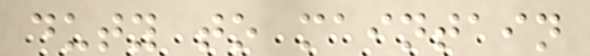duty to maintain
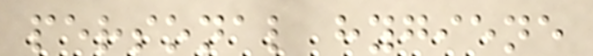personal hygiene
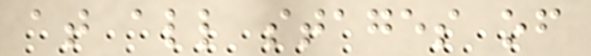at all stages of
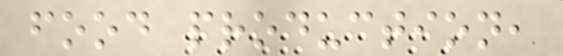food production,
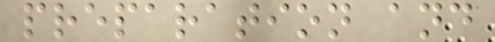preparation and
